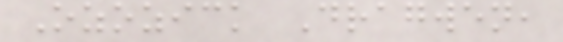Ozozick Dragwen,
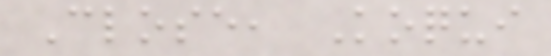Close, Koqui
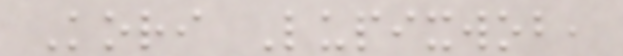Kori Lupixwob,
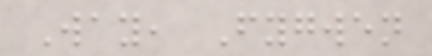Way, Fygwen
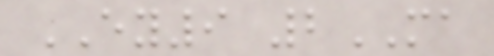EY9 2MA
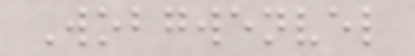Wobgwenvel
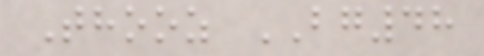Thooz BG48
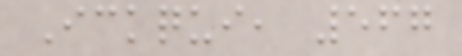Ickqui, 567
